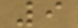9
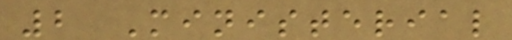2 Ministerial
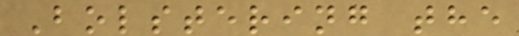Bolstering the
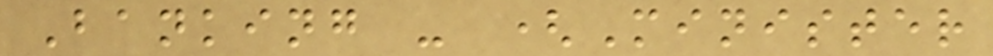Banking - (Minister
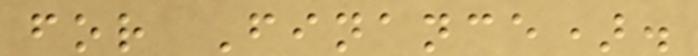for Finance).
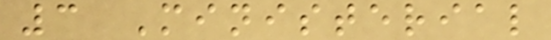3 Ministerial
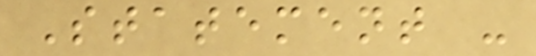Statement -
